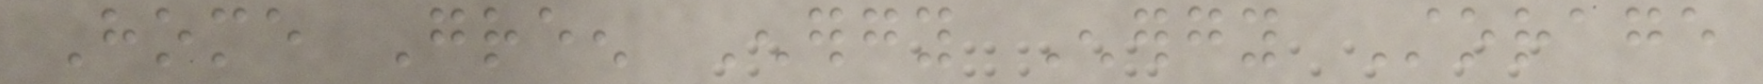Home Green Energy Energy Storage
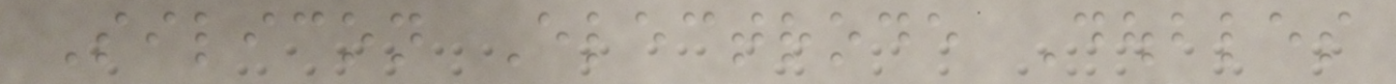Silicon Electrode Doubles
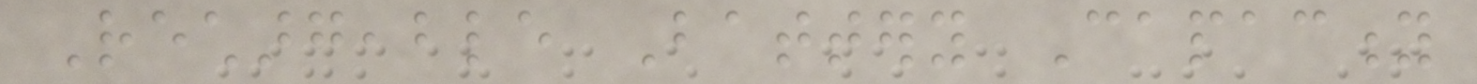Rechargeable Battery Capacity
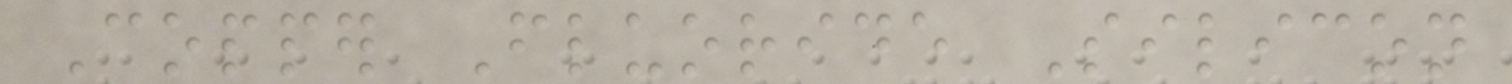Copper Fluoride Silicon
